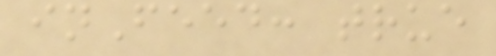inFeed: true
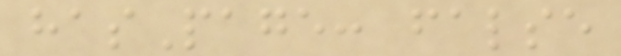hasPage: false
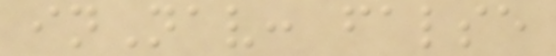inNav: false
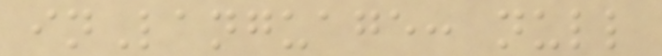inLanguage: null
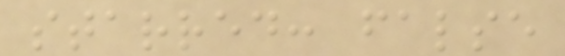starred: false
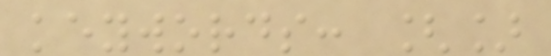keywords: []
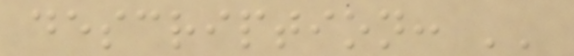description: ''
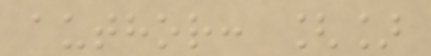author: []
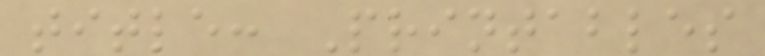title: Printables
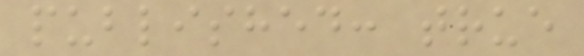published: true
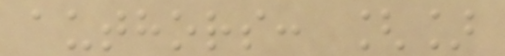authors: []
